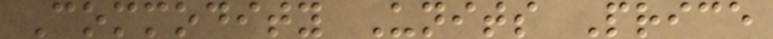Commodity Units Price
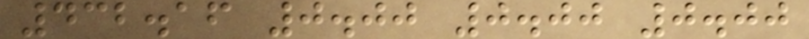432.16 0.00 0.00 0.00
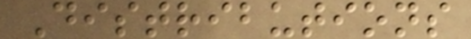Distributions
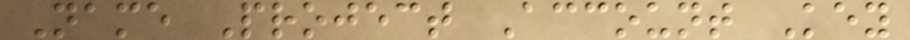Name Project Account Key
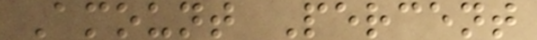Amount Percent
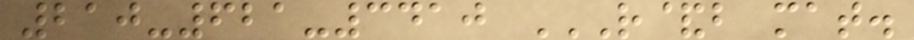210-621-3410 R&B MAT.
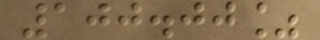100.00%
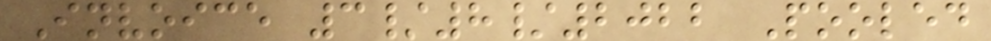Invoice 3/8/2022 Pooled
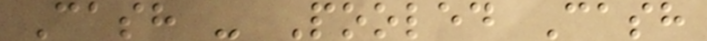Cash - Pooled Cash
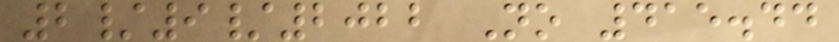2/9/2022 No 415.44
